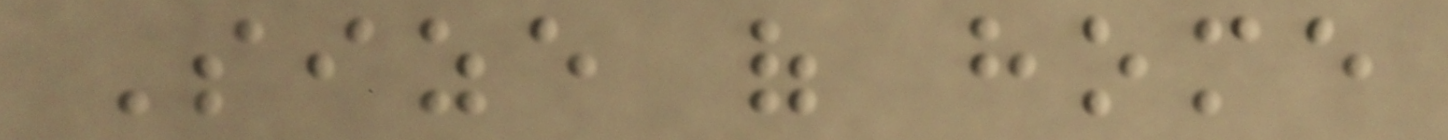Size of home
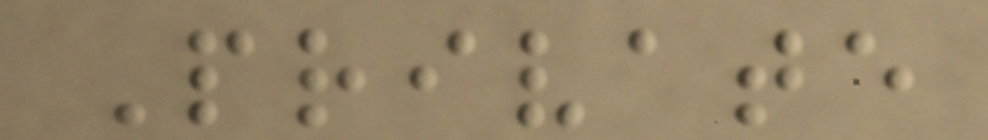Private
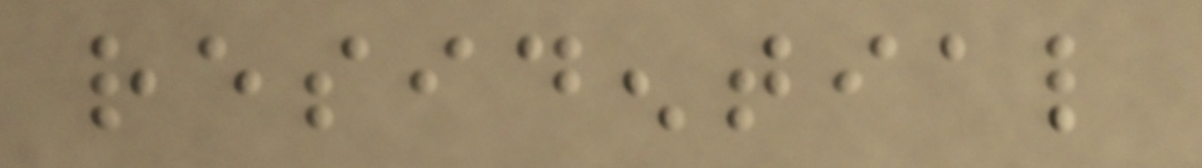residential
